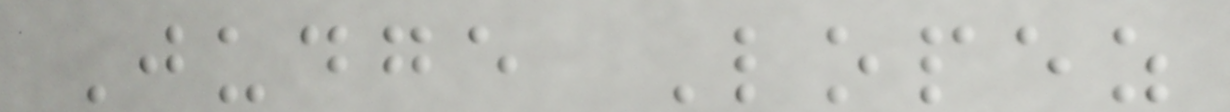Judge Lopez
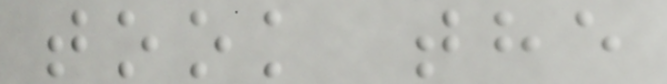took the
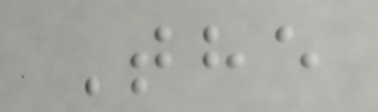The
